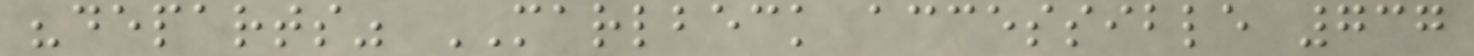"departs" MARLBECK accessible 737
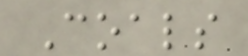Coals
